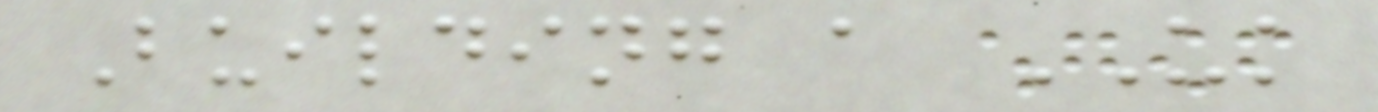Building a UK
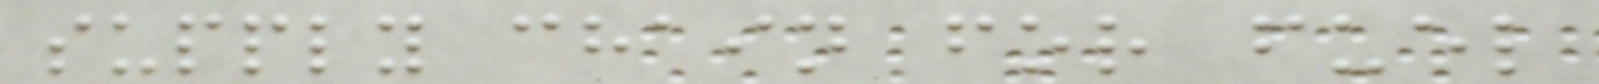supply chain for fuel
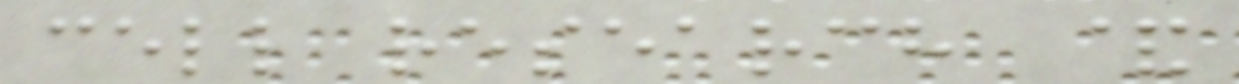cell research &
